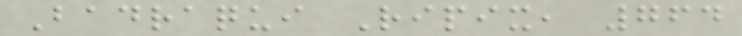Badraqui Ripix, 764
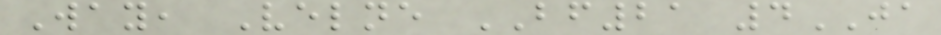Way, Velne BF21 4JA
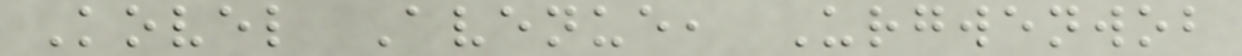Kovel Avenue, Urgwenwob
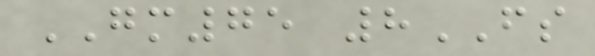GM75 8FS
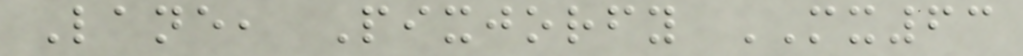Lane, Pixjorfy MX63
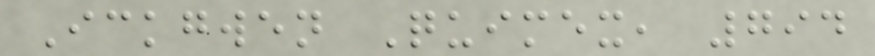Ickgwen Quimex, 794
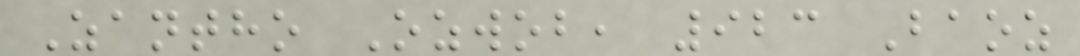Zantho Ozwob, 923 Baoz
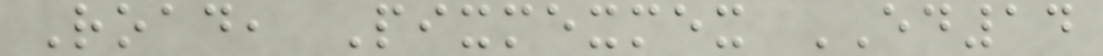Road, Pixmexmex ED14
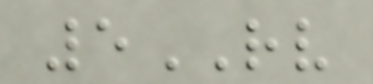5RV
